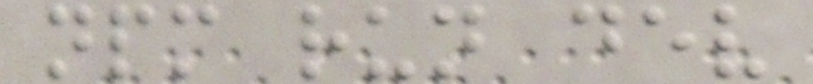npm run dev
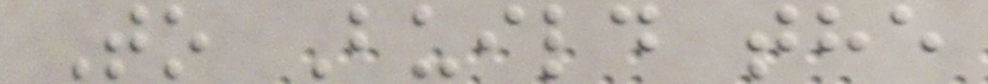To Build the
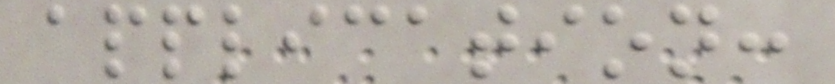application:
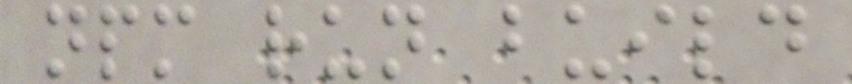npm run build
